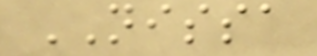NISSA
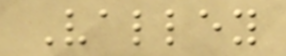Valley
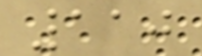110
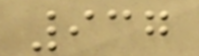937
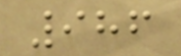986
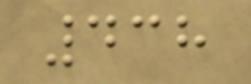438
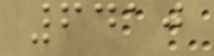6410
